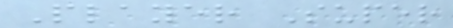Player Super
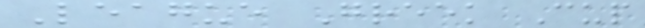League Greek Cup
